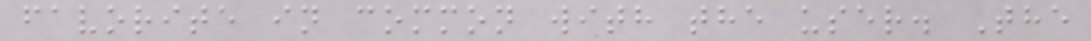favorite in common with the user. The
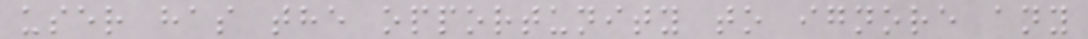user has the opportunity to ignore any
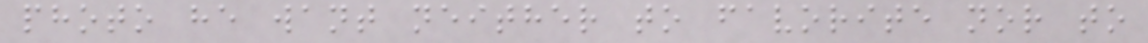photo he want neither to favorite nor to
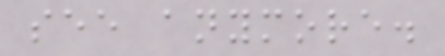see anymore.
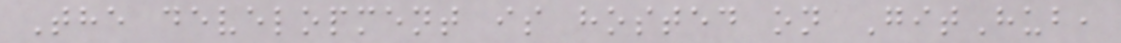The development is hosted on GitHub,
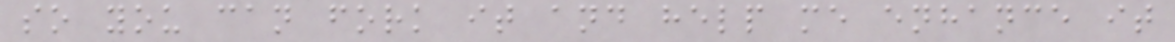so you can fork it and help me enhance it
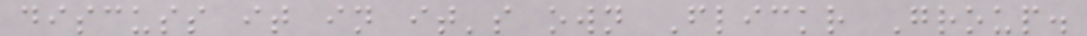discuss it in it's own Flickr Group.
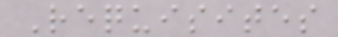Requisites
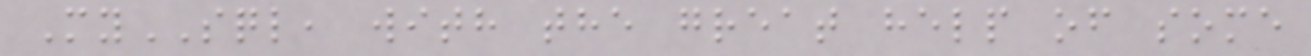MySQL, with the great help of some
